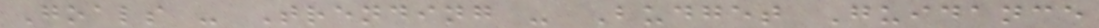Goals - Trending - Budget Guidance
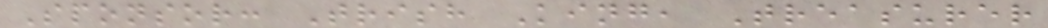Sponsor: Trish King, Treasurer
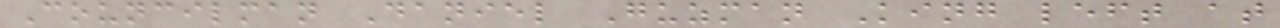Councilman Daniel Guzman King left at
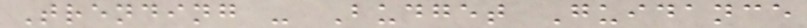Trending - Budget Guidance
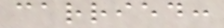carried:
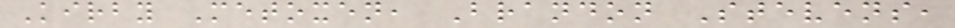Kirby Metoxen, Brandon Stevens,
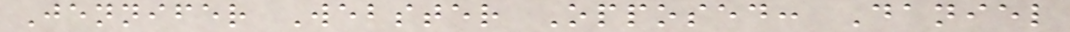Jennifer Webster Opposed: Daniel
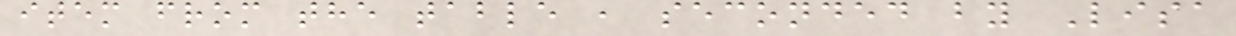item from the table , seconded by Lisa
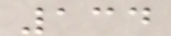134
